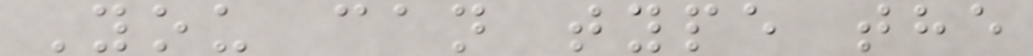You can type the
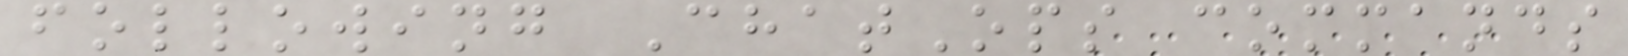following ChatOps commands
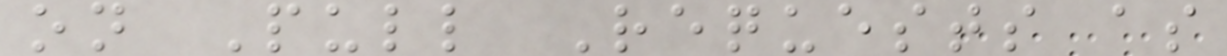on Pull Requests as
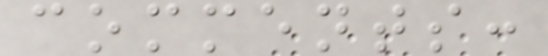comments:
